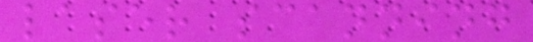laser scanning
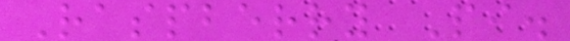Raspberry Pi.
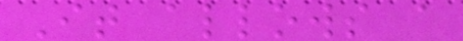It allows a
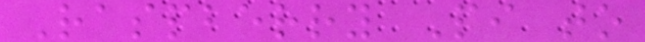Raspberry Pi to
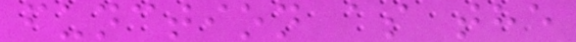function as the
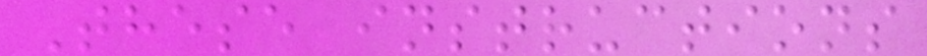These instructions
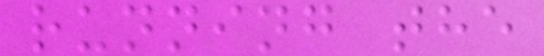running the
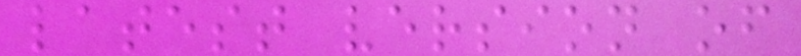latest version of
